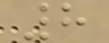8
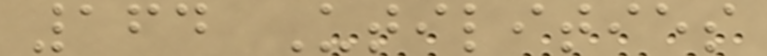164 Utilities
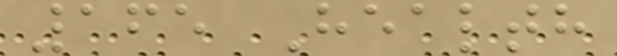165 Health
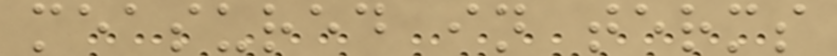measured in terms
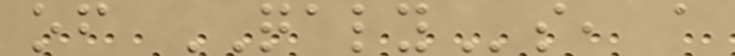of QALYs, a
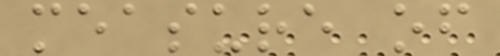measure of
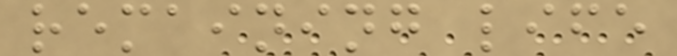remaining life
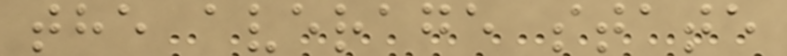the average state
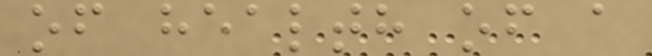of health of a
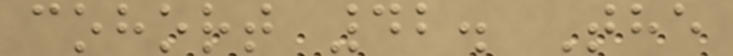cohort 42. The
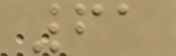61
